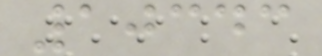10343
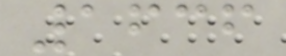1636
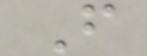F
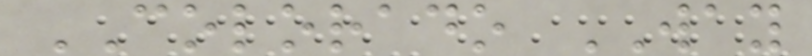COLORADO WAY
